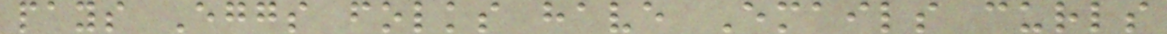pays Eggs folks have Emails curls
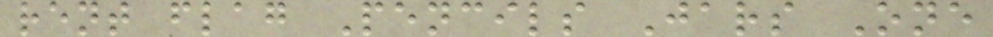rent flag Pencils Jars One
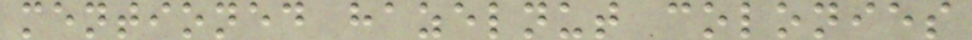mentioned hazelnut colonies
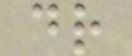dr
